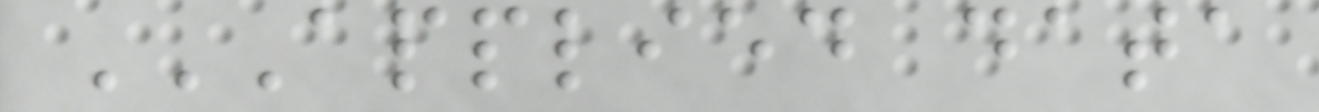APPLIED DATA
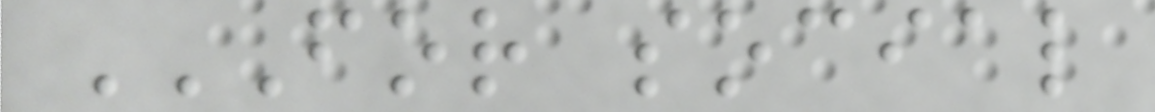FOR SOCIAL
